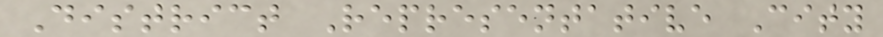District Representative City
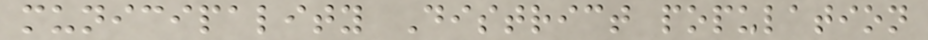municipality District population
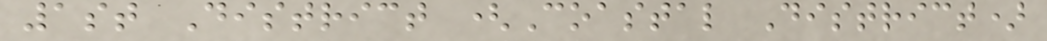1st District (Coastal District)
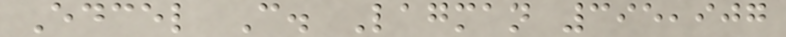Edcel C. Lagman 395,907
